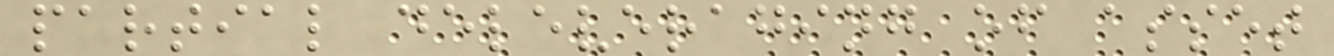partial deleveraging of asset
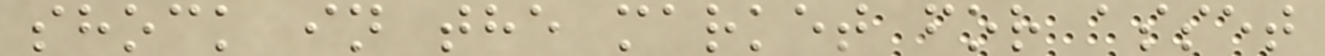shock in the market for asset
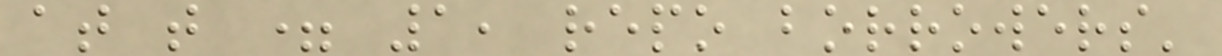at t = 1, repo borrowers'
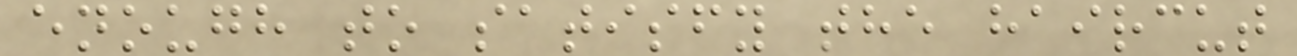enough to satisfy the haircut
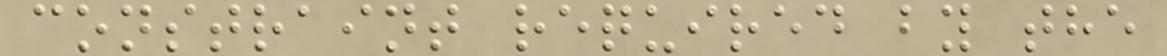constraint required by the
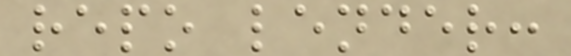repo lender:
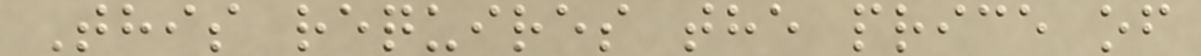This requires the price of
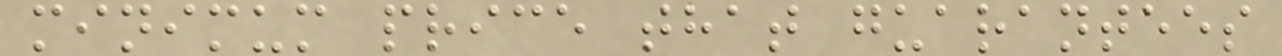minimum price that guarantees
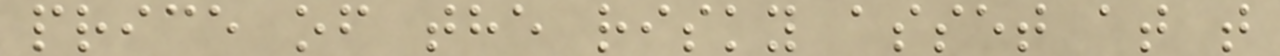price of the risky asset at t
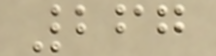267
